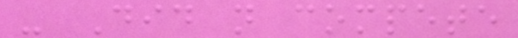- Did not compete
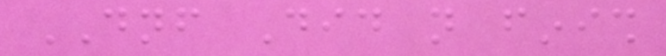DNF Did not finish
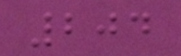204
